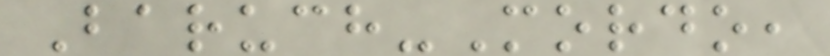Baruch-Mordo,
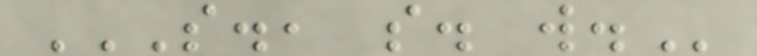S., S. W.
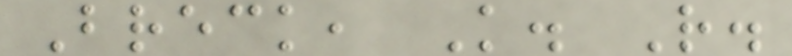Breck, K. R.
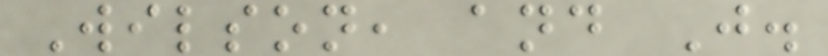Wilson, and J.
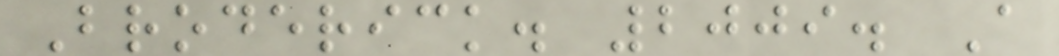Broderick. 2009. A
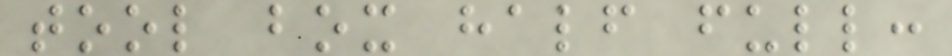tool box half full:
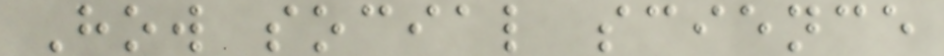How social science
